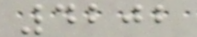4202
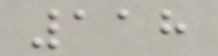118
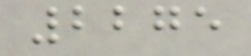2275
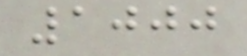1000
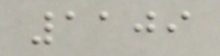1109
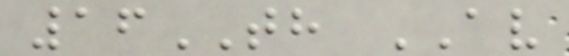16TH AV
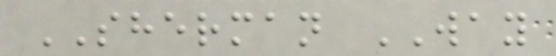SHERMAN WAY
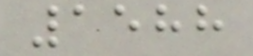1588
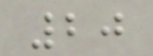20
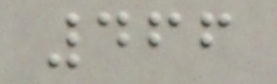466
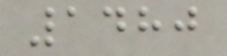1480
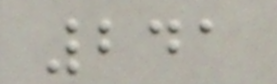241
